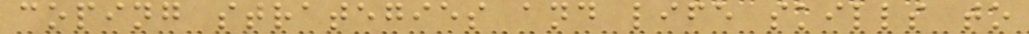coping strategies and life skills to
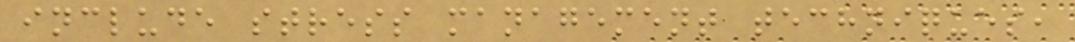include stress management techniques,
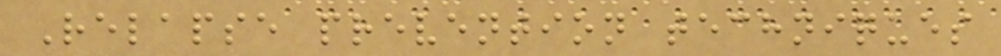Relapse prevention techniques
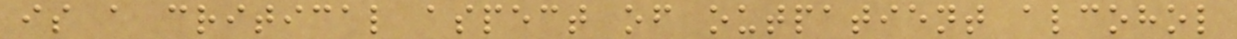is a critical aspect of outpatient alcohol
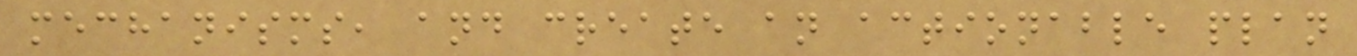mechanisms, and create an actionable plan
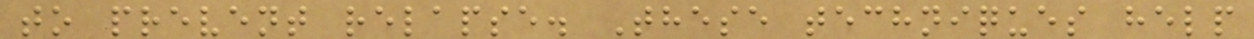to prevent relapse. These techniques help
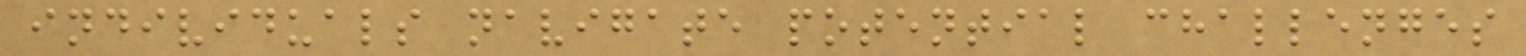individuals navigate potential challenges
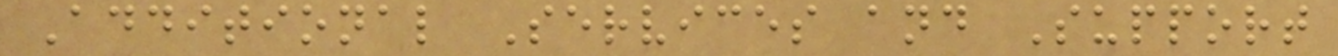Additional Services and Support
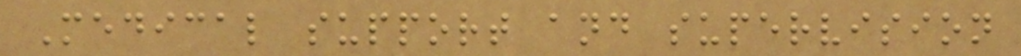Medical support and supervision
